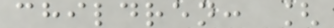children: [
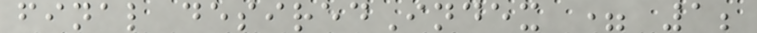final desiredIndex = 1;
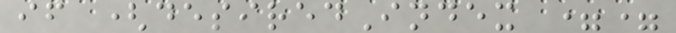if (desiredIndex ==
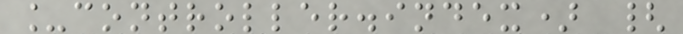_controller.index) {
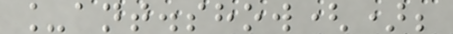_ant.show();
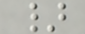}
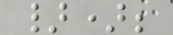});
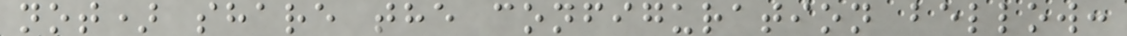not) share the configuration bellow:
